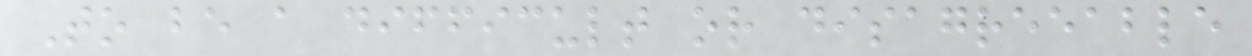To be a difficult or disagreeable
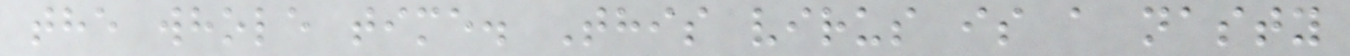the whole time. This virus is a nasty
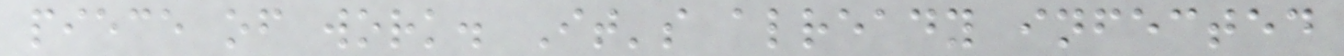piece of work. It's already infected
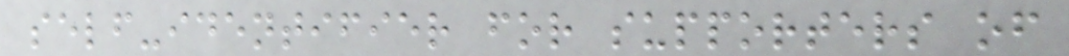self-identifier for supporters of
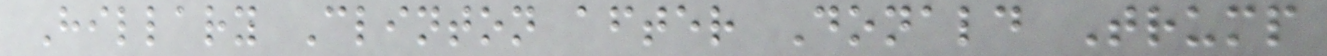Hillary Clinton after Donald Trump
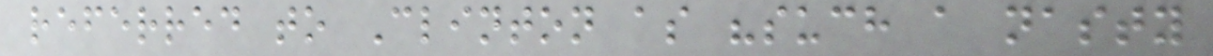referred to Clinton as "such a nasty
